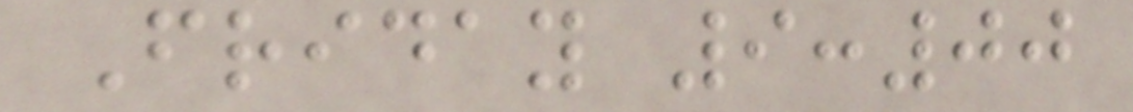Friday 9:00
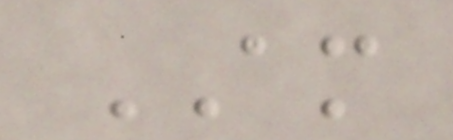AM
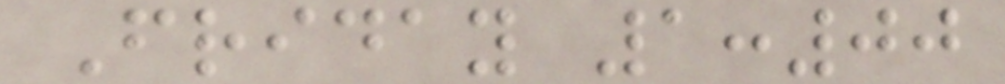Friday 1:00
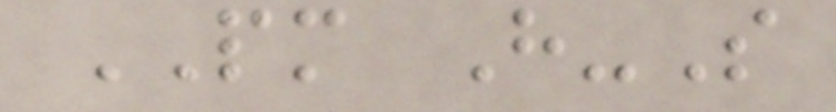PM H-S
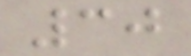30
